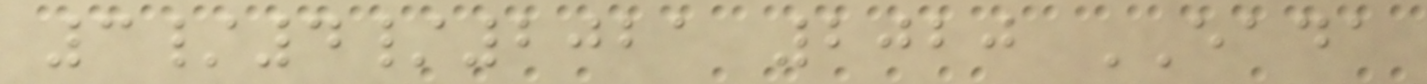3/4/2021 2020 EADA
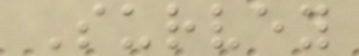Survey
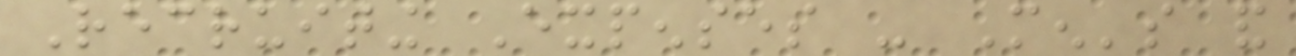Recruiting Expenses - Men's and
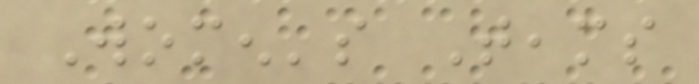Women's Teams
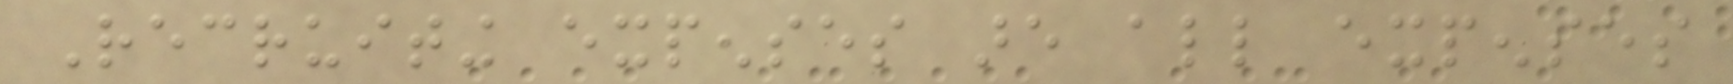Recruiting expenses are all expenses
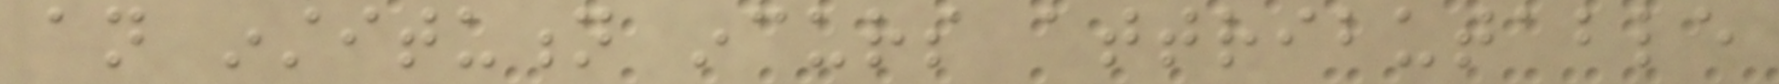an institution incurs attributable
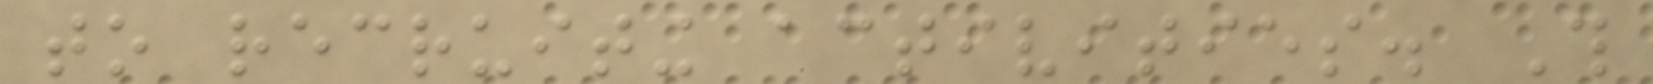to recruiting activities. This
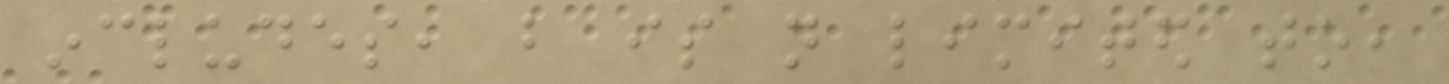includes, but is not limited to,
